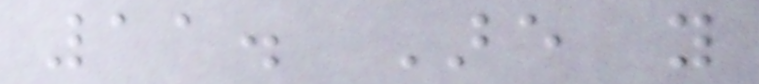11. Are you
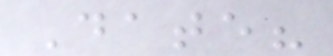Date?
